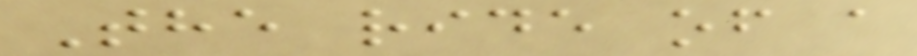The ride of a
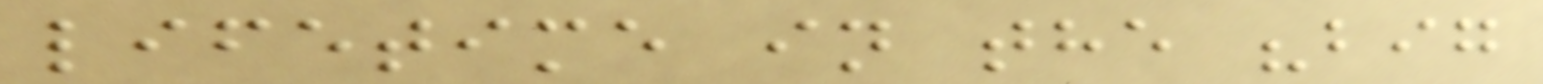lifetime in the "big
